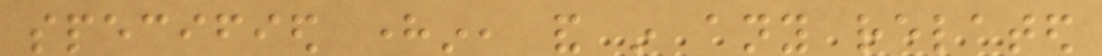specified herein, and in any related
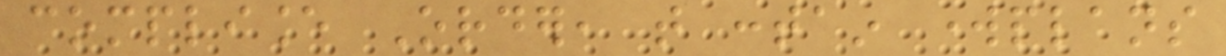compliance Order, that contain workplans
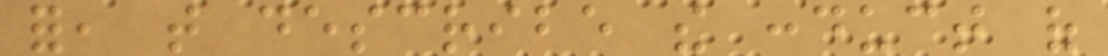for, that describe the conduct of
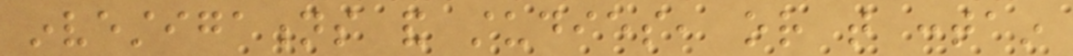investigations and studies, or that contain
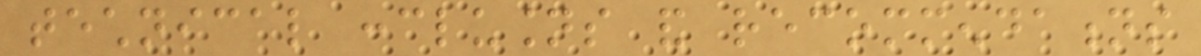technical conclusions and recommendations
